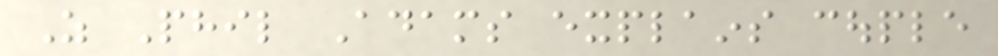As Phil Adams explains couple
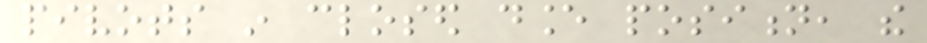pivots in closed dance position, the
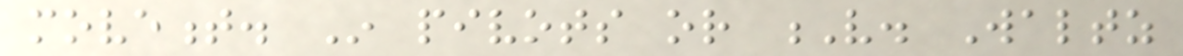movement. In pivots or V. Waltz
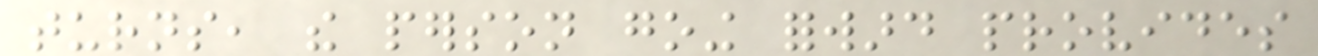turns, the person going forward provides
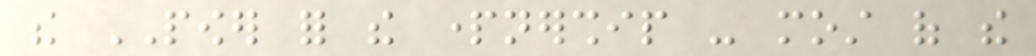the POWER for the partnership - most of the
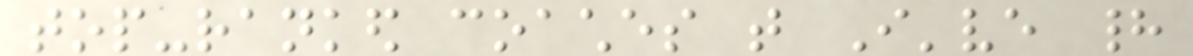top-ranked coaches that I've had
